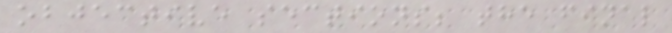objective sections; the final
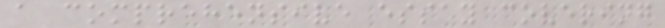a comprehensive essay covering
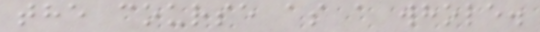the course as a whole.
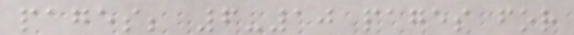pages; 6-10 pages for
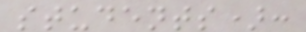students):
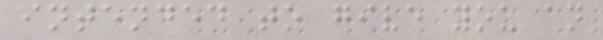intended to give you an
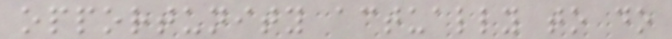opportunity actually to do
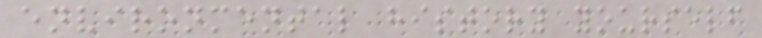environmental history yourself
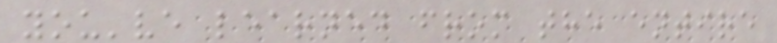you've learned from the entire
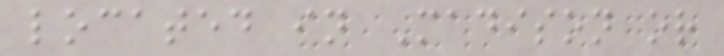located in Madison or
